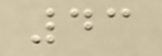43
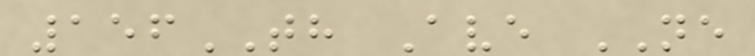156TH Ave NE
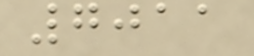7011
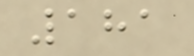181
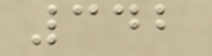342
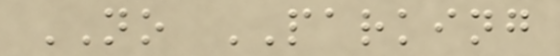NO PARKING
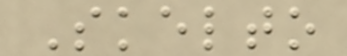Skelto
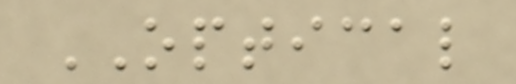OPTICAL
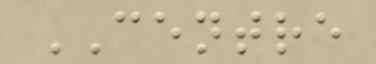CENTRE
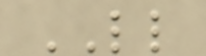LL
